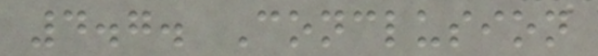4.7. Conclusion
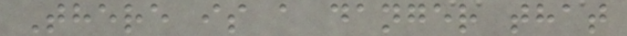There is a danger that
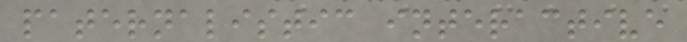paternalistic interactive
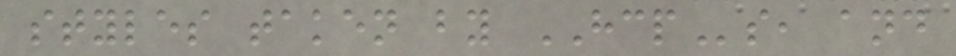styles taken by HCPs, and
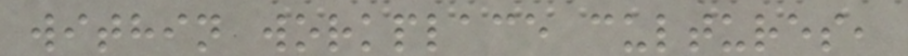within workplace cultures,
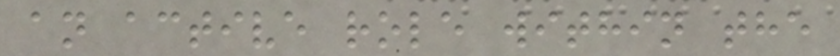an active role within the
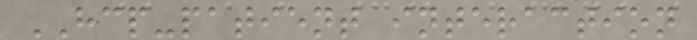HCP-patient interaction
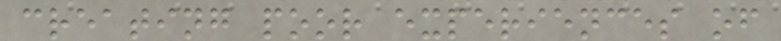creating poor experiences of
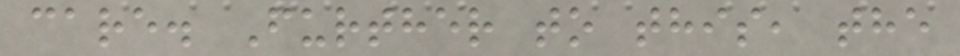care. Further to this, the
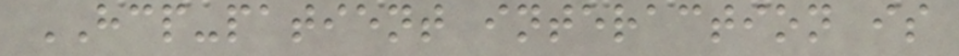HCP-patient interaction is
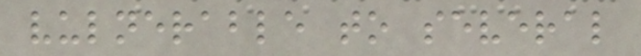vulnerable to several
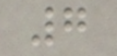7
